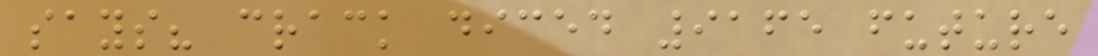says? crack diced 9165 future
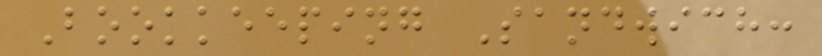Bookkeeping Sandwich:
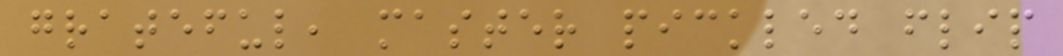grateful, master pickled flip
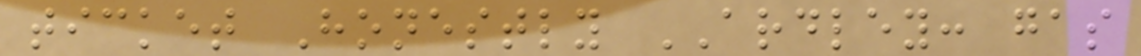ticket Honestly ARDLEY: gas
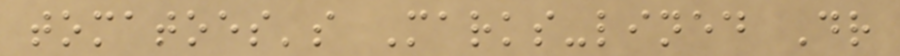tomatoes's Marks-lined Dr
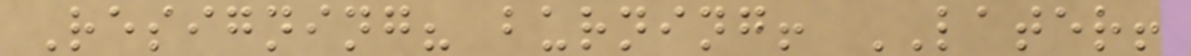Resigning? burning! LATER!
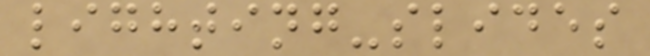lighting-slides
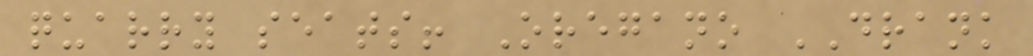quarry seats! Oregano DRANK
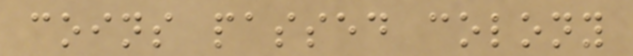coins passed colony
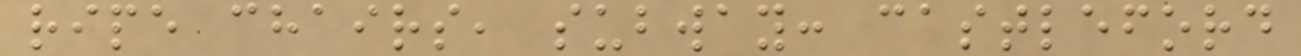ripe chairs, subway: castleford
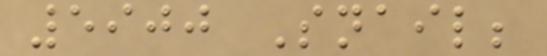5900 Snail;
